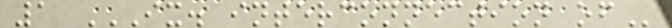1 IX. INTERCONNECTION OF
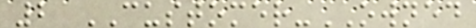2 CUSTOMER-OWNED
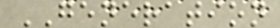GENERATION
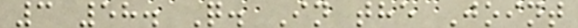3 58. Q. In the Joint
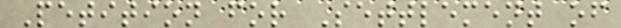Petition for Settlement of
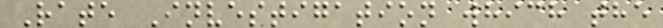Rate Investigation which the
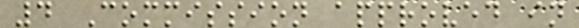4 Commission approved in
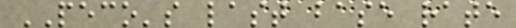PECO's last base rate
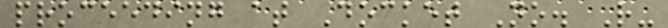proceeding at Docket No. R-
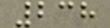238
